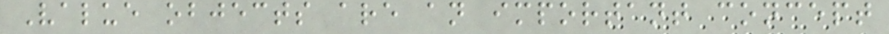Value objects are an important concept
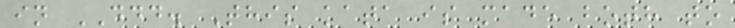in DDD. This kata is made both to
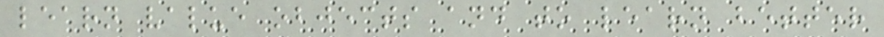learn value objects and to learn better
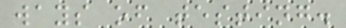ways of testing.
